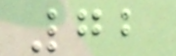72
